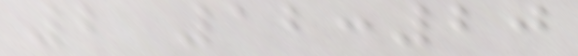2 12:20
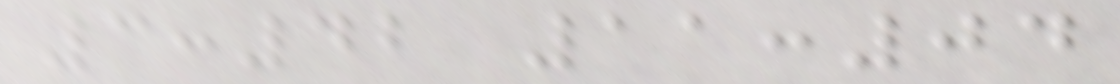3:42 11:04
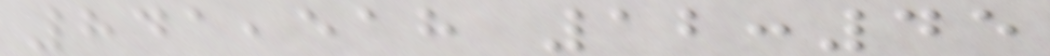841,518 12:45
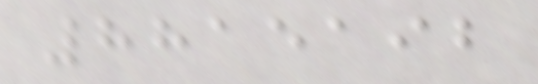8815192
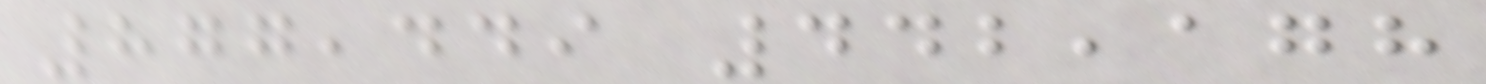877,449 442,178
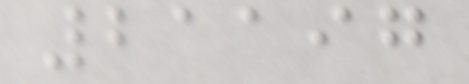21197
